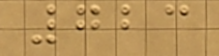723
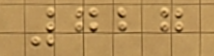727
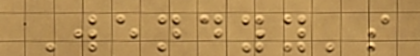Wendyy's
